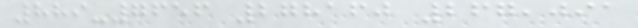889-7656 278160 267,091
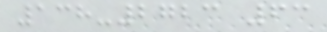138-2723 63
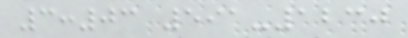3:03 591-1230
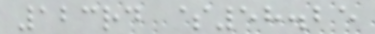123rd $58.25
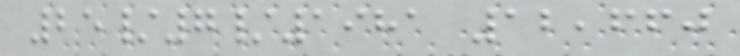25/7/1981 12,660
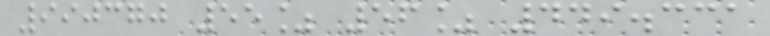990370 55% 56% 449.331
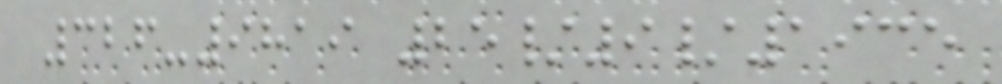326-9819 25/9/1935
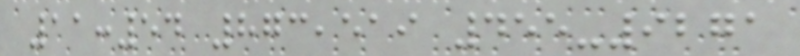11:54 873,519 455-9271
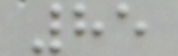85
